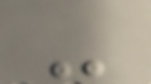-
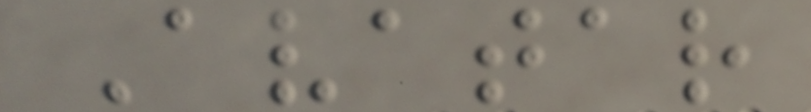Avatar
